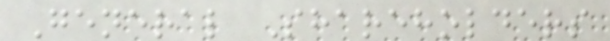General Shareholders
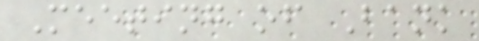Meeting of Bank
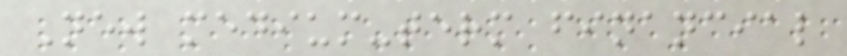New medium-term financial
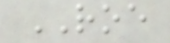ROE
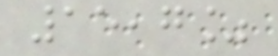15,7%
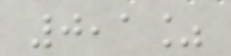0,1%
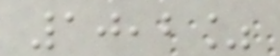10,2%
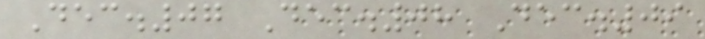Dec.07 Dec.08 Dec.09
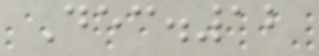Dec.12
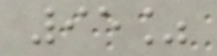95%
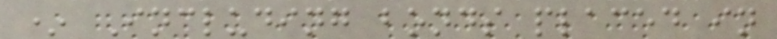* Including bonds placed in
